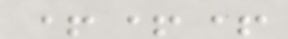+++
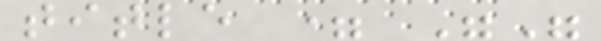title = ""
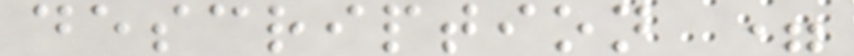description =
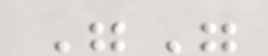""
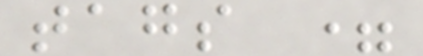tags =
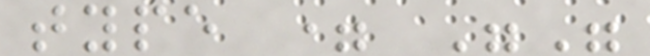type = ""
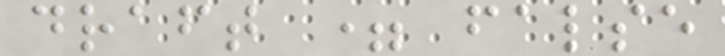draft = false
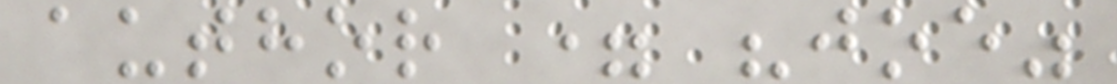author = "joe"
